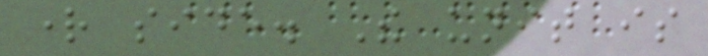right side. The unit is
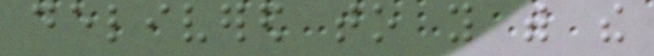delivered to you with the
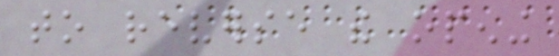to reverse the opening
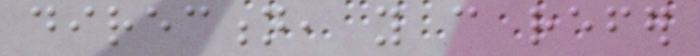direction, you can refer
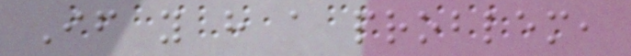If you have a problem,
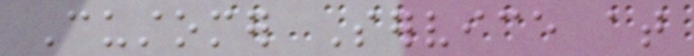Customer Service at
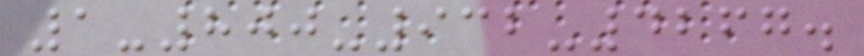1-800-932-4267.
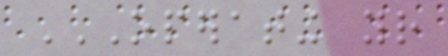OPERATING YOUR
